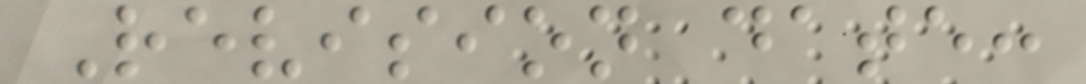Revision date:
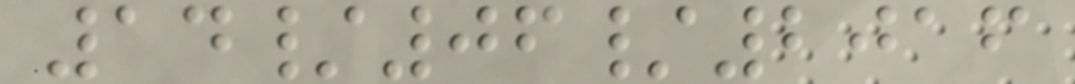14/06/2016
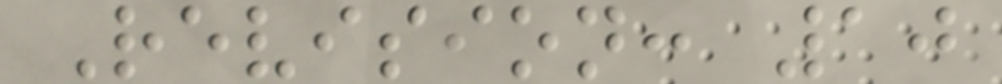Revision: 10
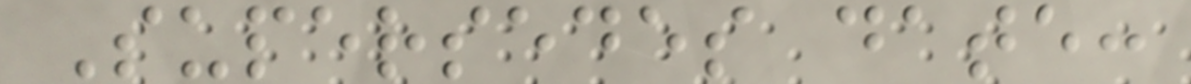Supersedes date:
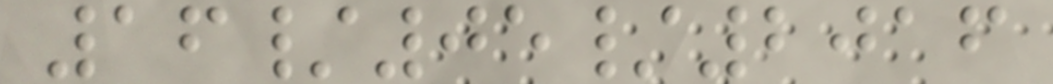16/05/2016
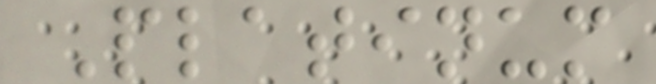Platinum
